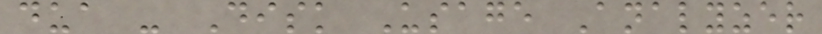dua - Disk Usage Analyzer
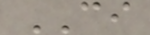CI
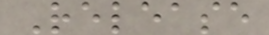Release
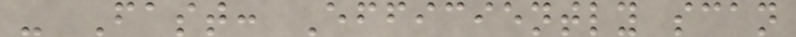- Fast: Efficiently scan
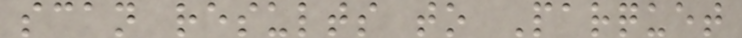scan results to Parquet
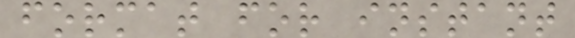format for instant
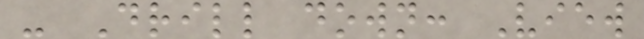- Drill down: View
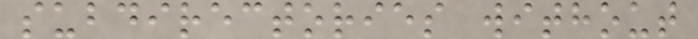subdirectories without
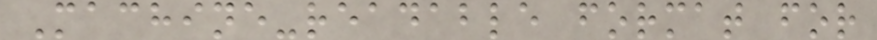Machine-readable format for
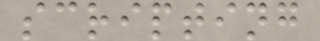scripting
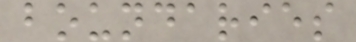boundaries
